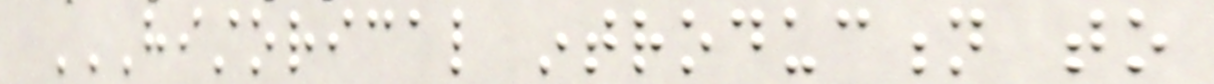HISTORICAL INTRODUCTION TO
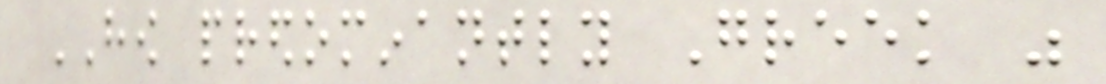HOW predominantly Greek was
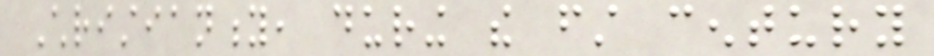Christianity, during the first century
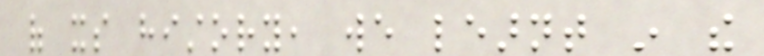of its history, we learnt in the
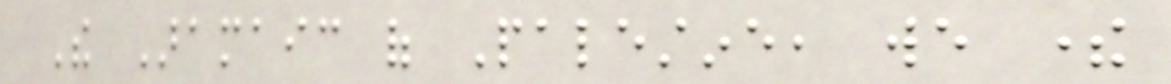The Aramaic of Palestine, we there
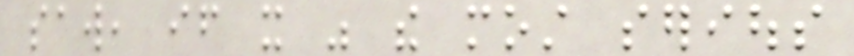saw, if it was the most serious
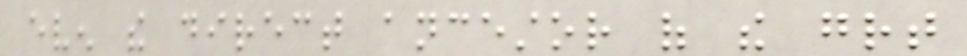even the direct ancestor of the great
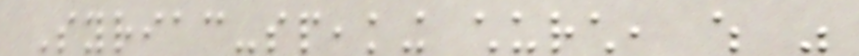Syriac-speaking church, which was
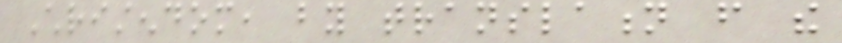Christendom, by translation from the
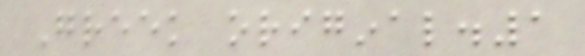Greek original.1
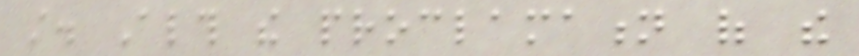still. Although the proclamation of the
